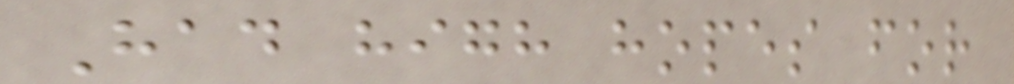Had high hopes for
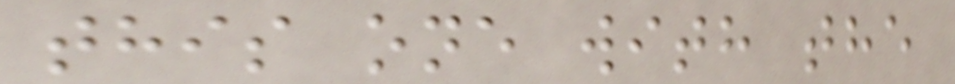this one with the
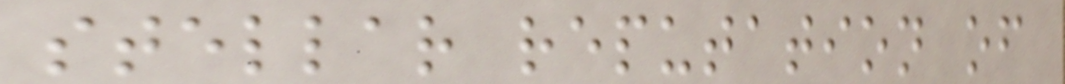stellar reputation of
